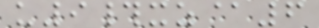u9#xz@6
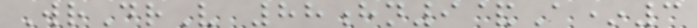WrDrV 88hn9&A*3
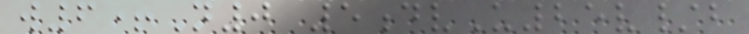w6+N0 5dvU25v/b
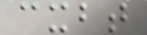cxbt
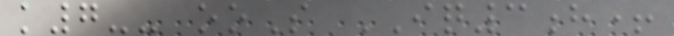k7-- ooS IQ3h+
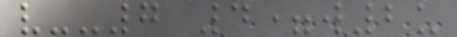v--7 4=w2u
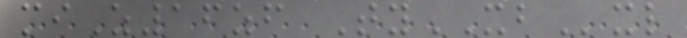miZ16zf TyXBxl
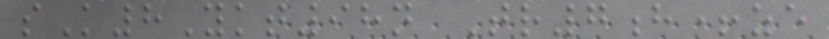sK8Ykt98n Tr7h+ze
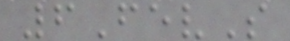6FevS
